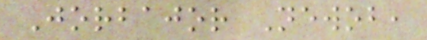Jorbajor Newob,
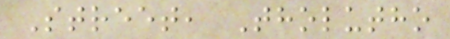Street, Tholutho
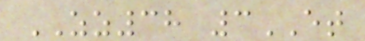ZZ38 3ET
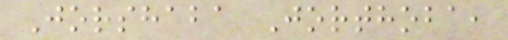Jorshaba Jorthoba,
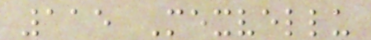115 Mexvellu
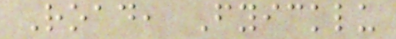Road, Fyicklu
